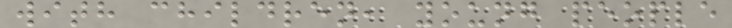with children, young people
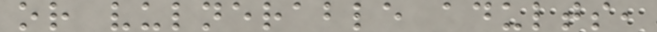or vulnerable adults,
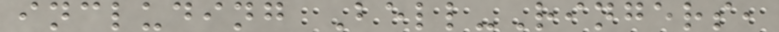including Bell-Ringers,
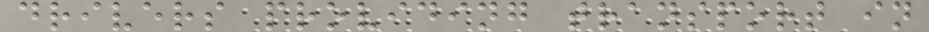drivers providing transport in
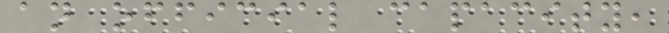an official capacity,
